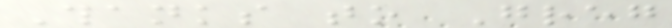Thanks to Greg
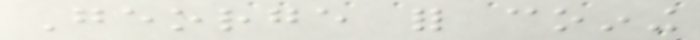George for coining
